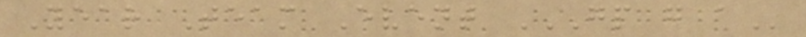Year Team Event GP G A
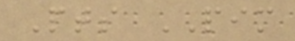Pts PIM
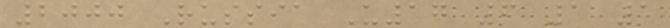2000 Russia U17 6 1 1
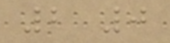2 0
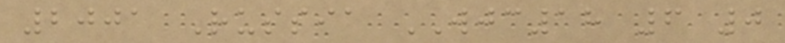2001 Russia WJC18 6 0
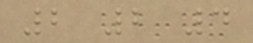2 2 4
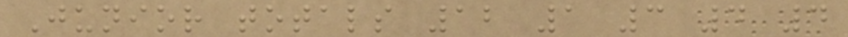Junior totals 12 1 3 4 4
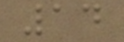14
